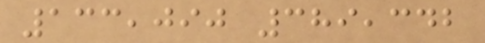133,090 389,342
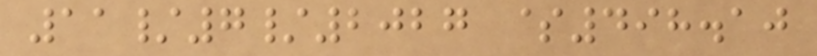11/7/2027 $498.10
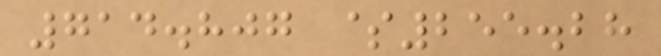714.807 $255.28
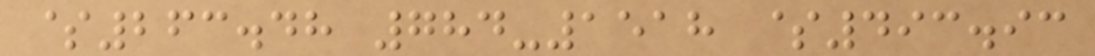$263.48 784-1518 $493.93
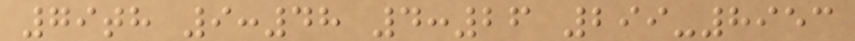79th 9:48 4:26 299-8953
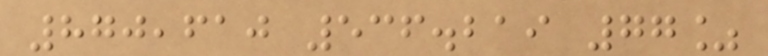870,610 536.219 77%
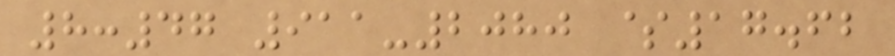8:47 911-2080 $17.62
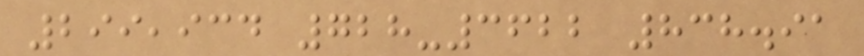299,934 728-3622 838.91
